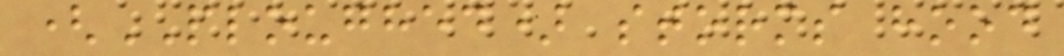(PLOUGHED) storms hood
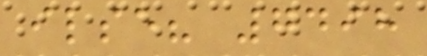ilse? 7498
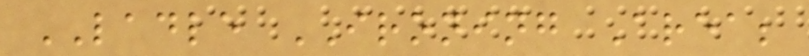LADLE IRONING Area;
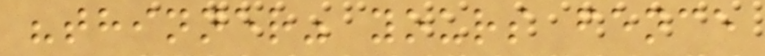"thinner" yours fence
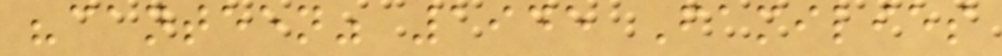"canteen" 1945 Families
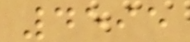4595
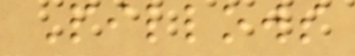Pillows
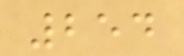254
